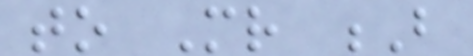to Mr B
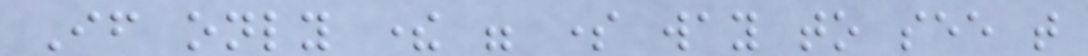If only there were some way to see that
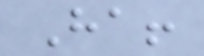Ha!
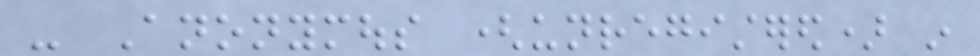- Anonymous (unregistered) in
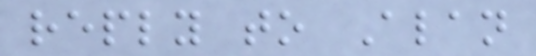reply to Alan
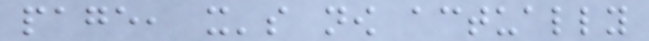page, it's now actually
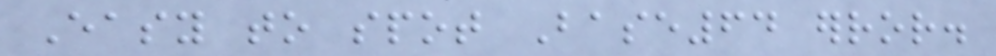Easy to spot Base64 error.
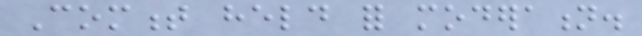Comment held for moderation.
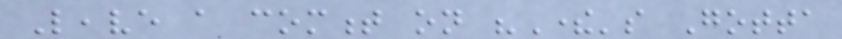Leave a comment on "There's Gotta
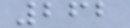262
